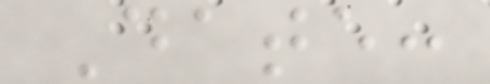Date:
